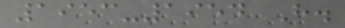1953-1954 H.
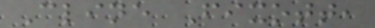Cline Fixott,
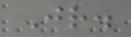Jr.
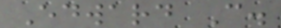Edward C.
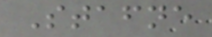Stafne
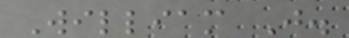William J.
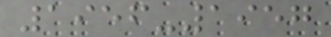1956-1957
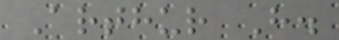Arthur H.
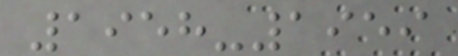1958-1959
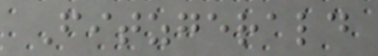Fitzgerald
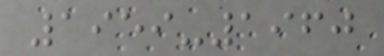1959-1960
